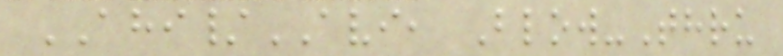AHI/AVI, Blow-Thru
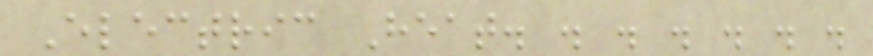Electric Heat. . . . . . .
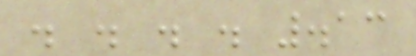. . . . .13
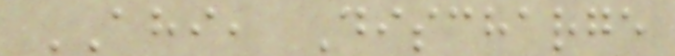AHI, Discharge
